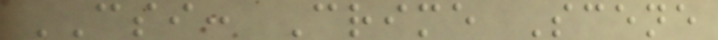CSI: Crime Scene
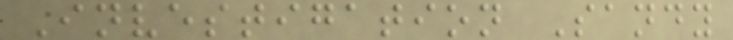Investigation Sandy
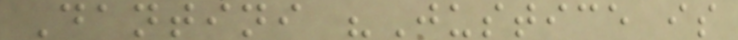Dantini "Justice is
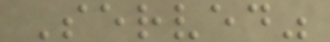Served"
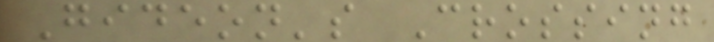Gideon's Crossing
